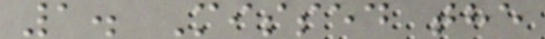1. Missed the
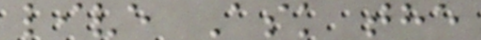live Ask the
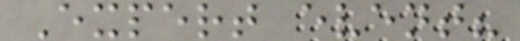Expert event?
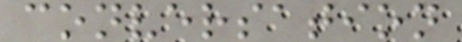conversation
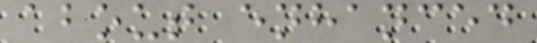about enhanced
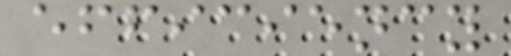efficiency
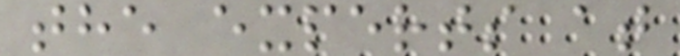the experts at
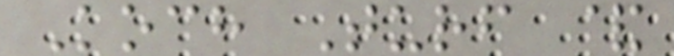Koch Turf &
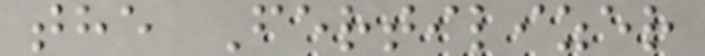the Fertilizer
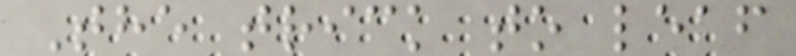The trick to leaf
